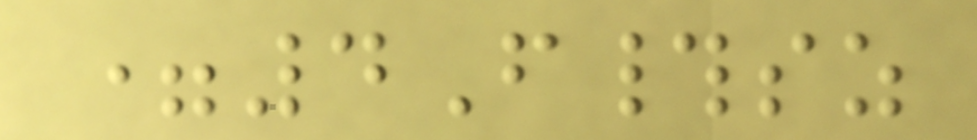=4F#sz
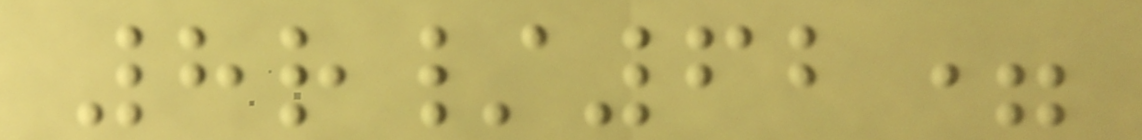8r/62=
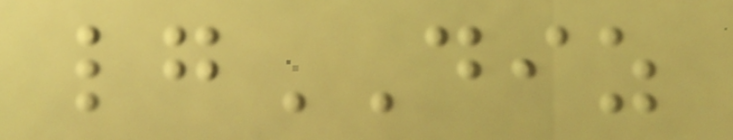lgDIZ
